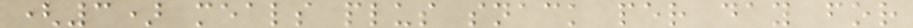(3) meals plus snack per day for
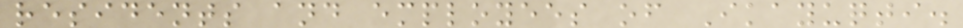residents and employees of Ikayuqti.
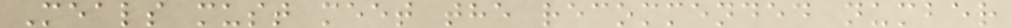Meals must meet the recommended number
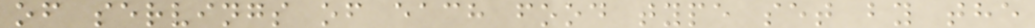of servings of each food type set by the
